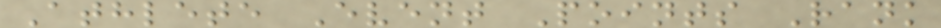Athlete Event Points Rank
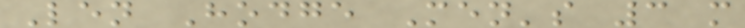Len Hodge Men's 3 m
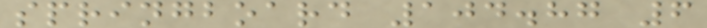springboard 104.87 6
